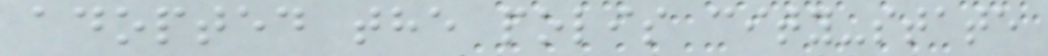adopted the polis city-state
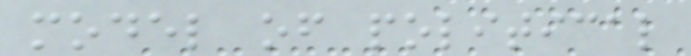model of political
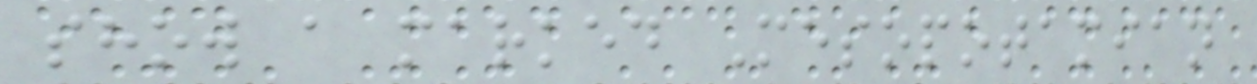show a marked Mesopotamian
